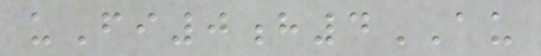uFi0h4AU
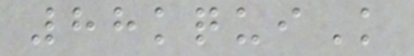88kquiK
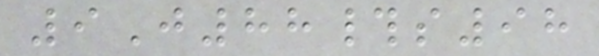9J88#s98
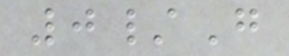0/G
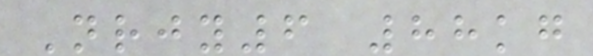Nrjy6 88kg
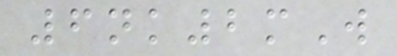6nk2mW
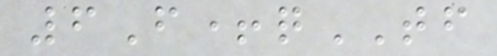6F+qTF
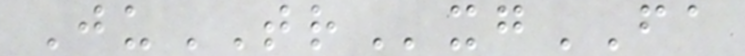JuTRxgFA
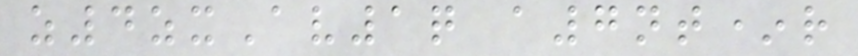z4zxAv1q a7nt*r
